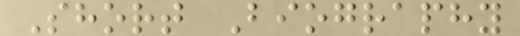Short Biography
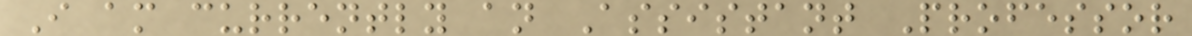I am currently an Assistant Professor
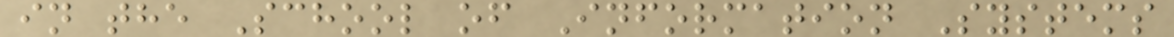in the School of Information Systems
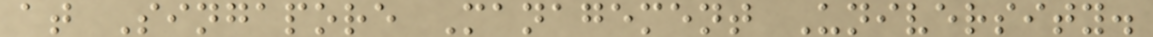at Singapore Management University.
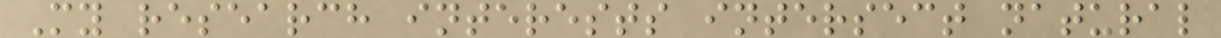My research interests intersect natural
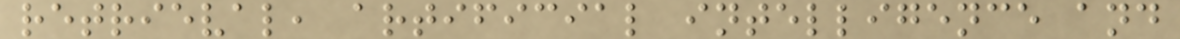retrieval, artificial intelligence and
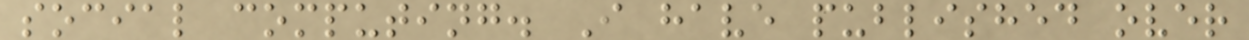social computing. I have published over
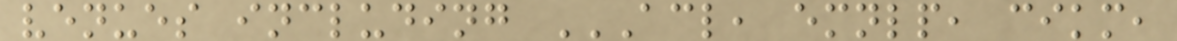venues including ACL, EMNLP, CIKM,
